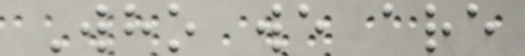Who we are
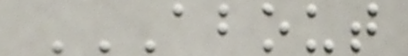ABOUT
